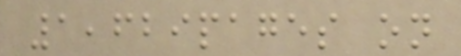1,629pages on
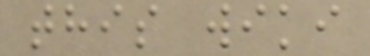this wiki
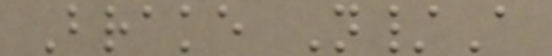Brake N/A
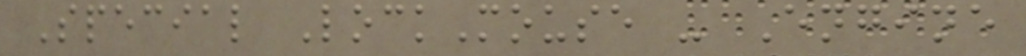Special LockMouse - Engine
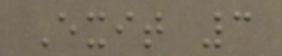Exit 3
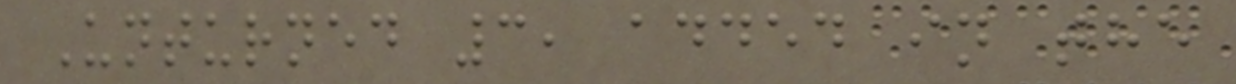Unturned 3, added in the
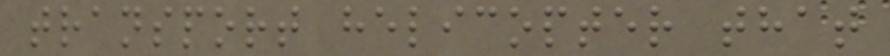transport helicopter that
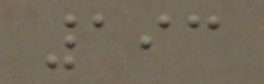193
